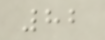82
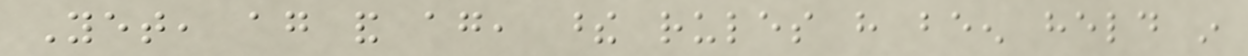Yet, again and again, these rules have been held in
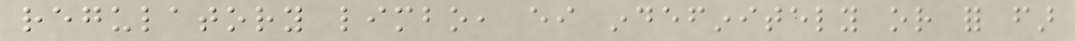regulatory limbo, either indefinitely or for far
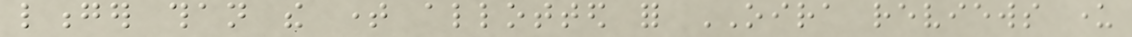longer than the time allotted for OIRA reviews under
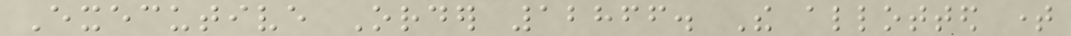Executive Order 12866. The allotted time
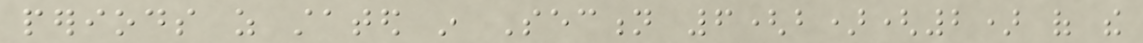periods as stated in Section 6(b)(2) of the
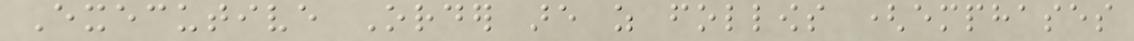Executive Order are as follows (emphases
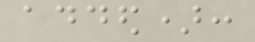added):
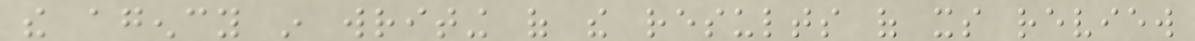the agency in writing of the results of its review
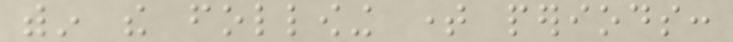within the following time periods:
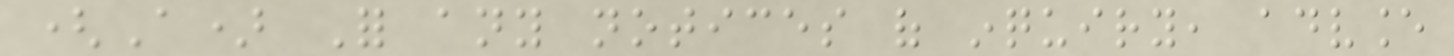(A) For any notices of inquiry, advance
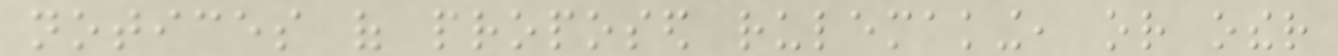notices of proposed rulemaking, or other
